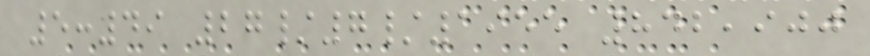5:49 27/7/1955 842,900
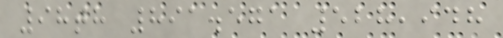98th 891.571 528,948
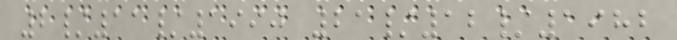2/11/1990 21/12/1982
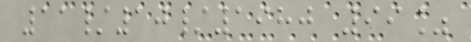11/10/1980 99%
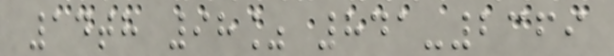14th 98% 841-2369
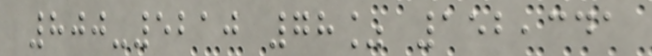800-5210 78% 152,341
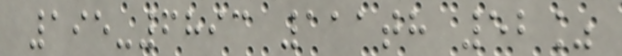195-6893 111th 52%
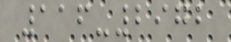116-2972
